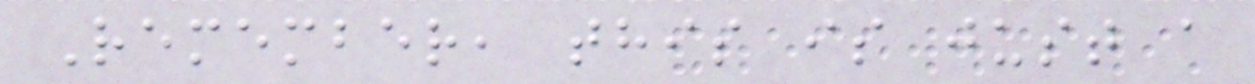Remember, this is just a
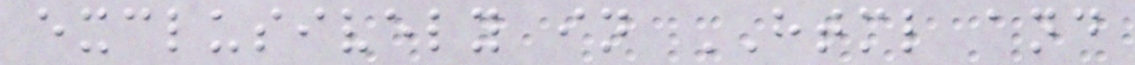exclusively in HTML and
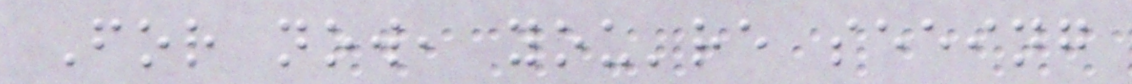For now, you're seeing
